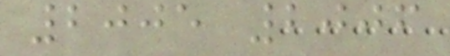2005 2006
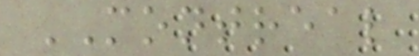MONTREAL
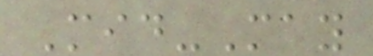Mid-May
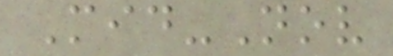Mid-Nov
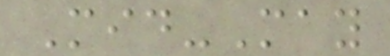Mid-May
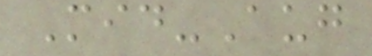Mid-Aug
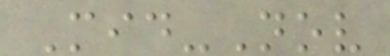Mid-Nov
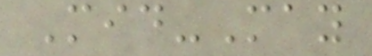Mid-May
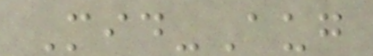Mid-Aug
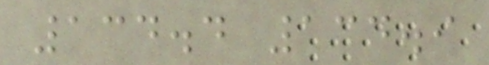134.4 134.9
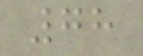78
